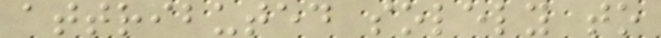attributed solely to
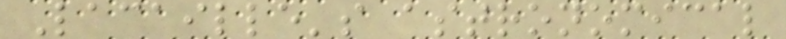Lacaille's astronomical
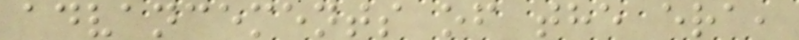advancements of the era,
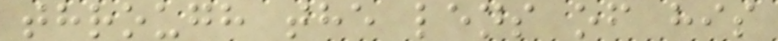through the lens of his
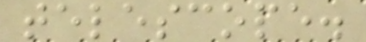telescope.
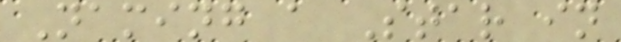Naming a Star in
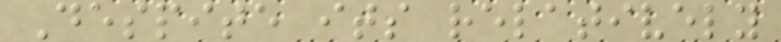Despite its relatively
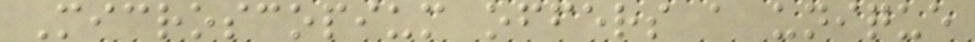Microscopium offers a unique
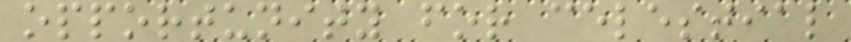opportunity for celestial
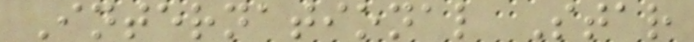International Star
